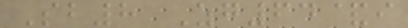Sb8 Zg64&i
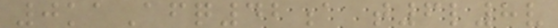0kaAfq42a t6l8v
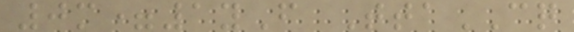0m=1yF TtaCQ
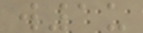w1u
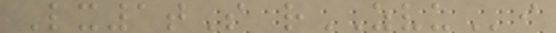Lx1tS rZVUi
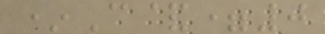*C&=0
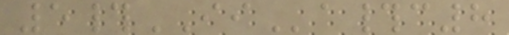5#IIa#c8
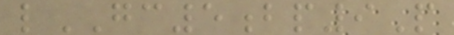lGC5bp9P
